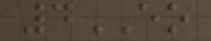4EO
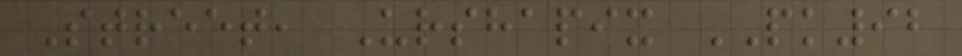Street, Urshapix PK92
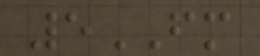5FM
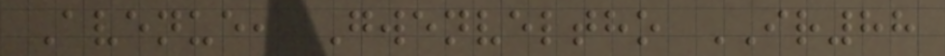Avenue, Gwenveltho IR88
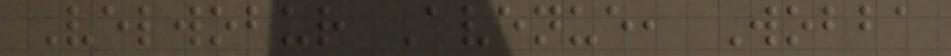Velwobur Avenue, Wobba
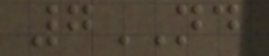7ND
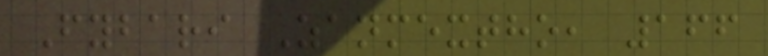Fybari Zanmextho, 166
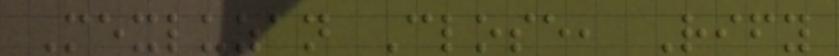Mexluzan Close, Rify
